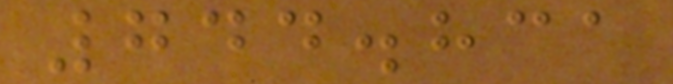744.831
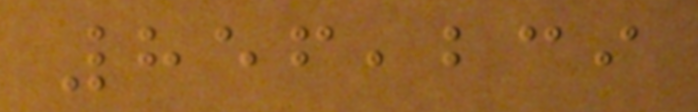856,239
